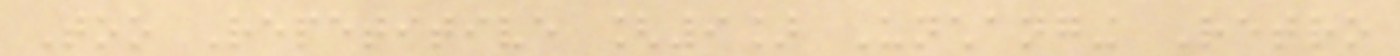Too Repetitive [9] Unchanging Retro
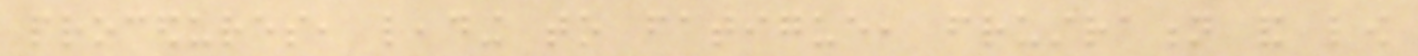procedures, leading to fatigue, frustration and low
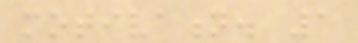motivation. 1
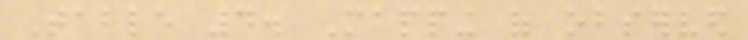Table 4. Mapping of observed
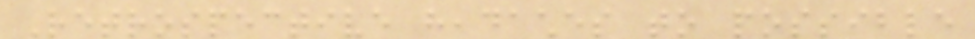Retrospective headaches to possible
